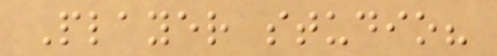Player studio?
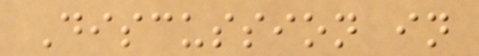Discussion in
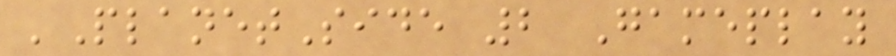'PlanetSide 2 Gameplay
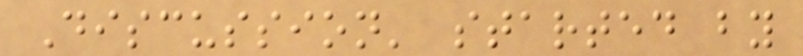Discussion' started by
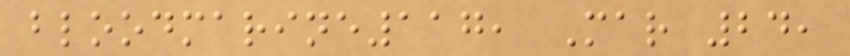bloodmarine117, Mar 24,
